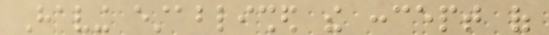Having established the concept of
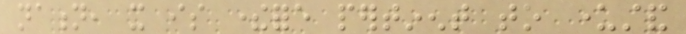nation, it is therefore pertinent to understand
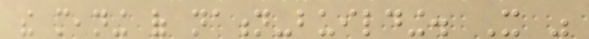the meaning of nation-building. It was
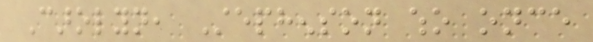Carolyn, Stephenson who once
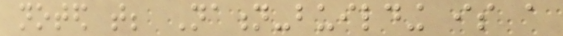noted that; Nation-building is a
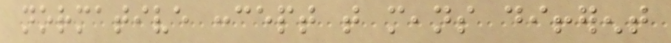normative concept that means different
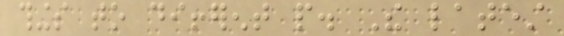things to different people. The latest
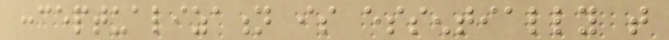conceptualization is essentially that
